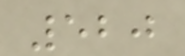520
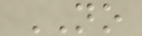NO
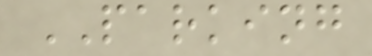PARKING
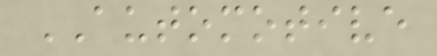AUTOMOTIVE
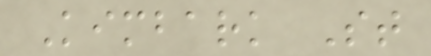Kimbark St
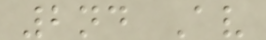2nd Av
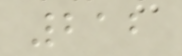212
